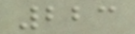223
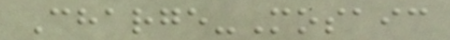Charge-Mosaic
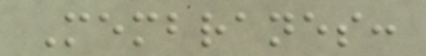Membranes:
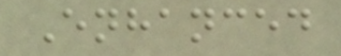Enhanced
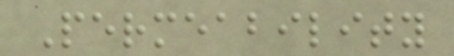Permeability
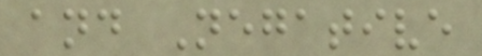and Negative
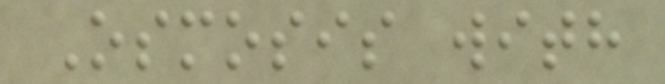Osmosis with
